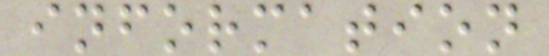information
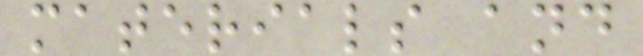materials and
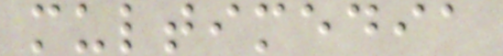multimedia
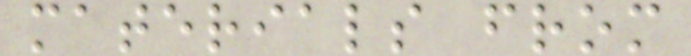materials from
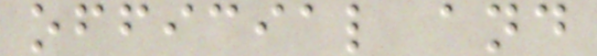official and
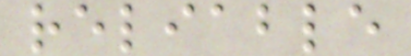reliable
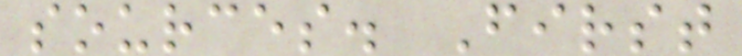sources. First
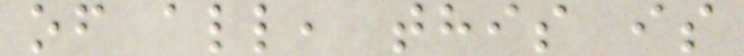of all, this is
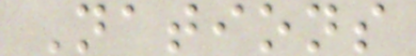Nations
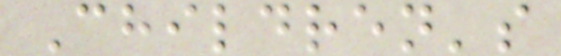Children's
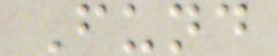Fund
